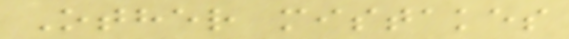Other mistakes
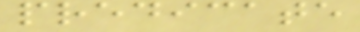predicate
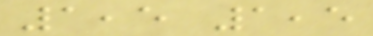1,5 1,5
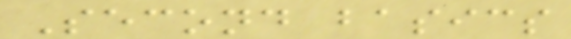Second basics
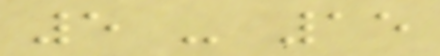5 - 15
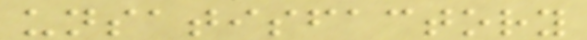unsatisfactory
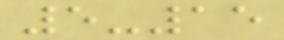5-15
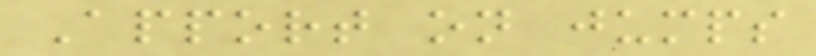Apport on jumps
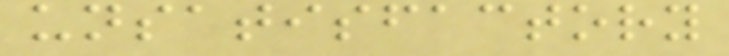unsatisfactory
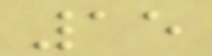15
